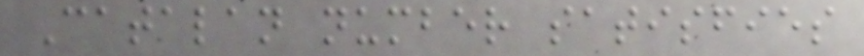Catalan number satisfies
